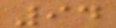94
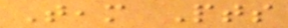Team Pts
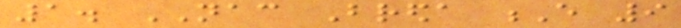1. NAC Breda E 9
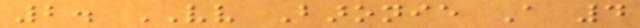2. VV Baronie A 4
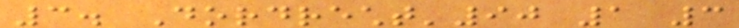3. Dordrecht'90 1 3
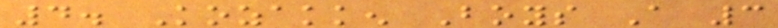4. Kozakken Boys A 3
